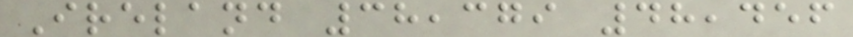Ireland 38,379 48,456
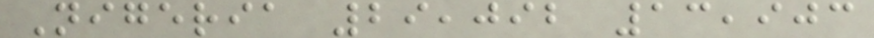Nigeria 29,092 13,903
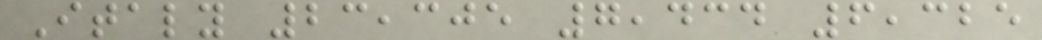Italy 23,305 7,434 6,325
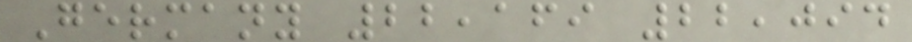Germany 22,169 22,094
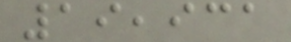19,931
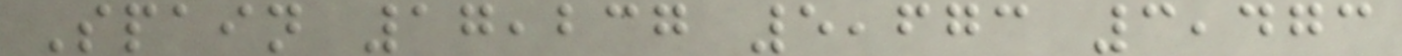Spain 17,237 5,673 3,473
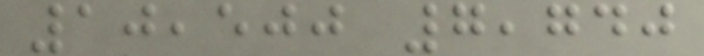10,500 7,740
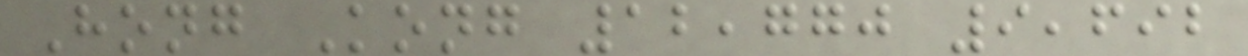Hong Kong 12,770 9,692
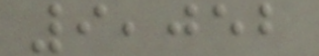9,052
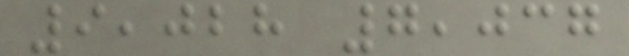9,028 7,037
